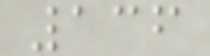136
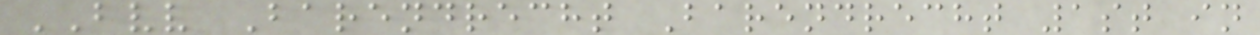BVV Barendrecht Barendrecht 1st in
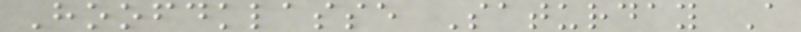Hoofdklasse Saturday A
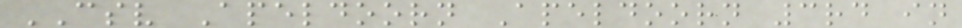CSV Apeldoorn Apeldoorn 3rd in
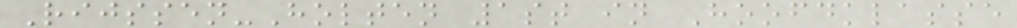Rijssen-Holten 1st in Hoofdklasse
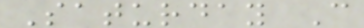Saturday C
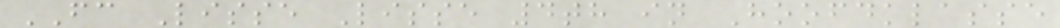FC Lisse Lisse 4th in Hoofdklasse
